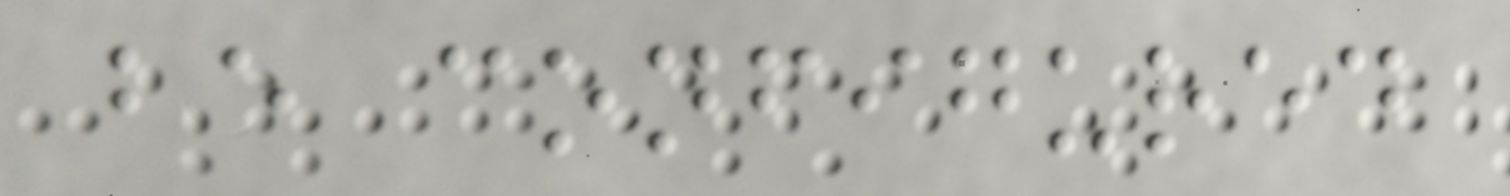be configured
